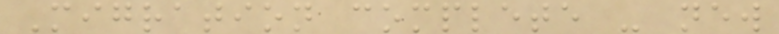Migration complete - new
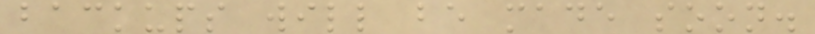backups will be made soon.
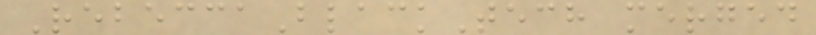RebeccaBlackTech merged
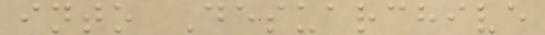into Desuarchive
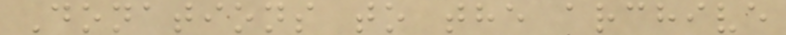Donations to the archive
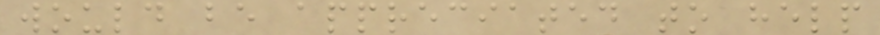would be appreciated to help
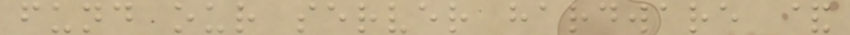fund our server hardware &
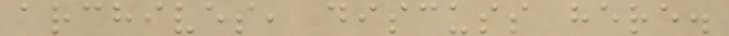archives, discuss here.
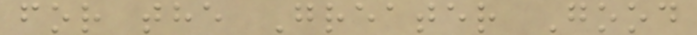for the Greater Good
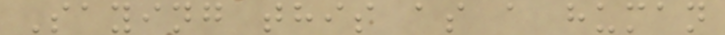Saying this as a human
